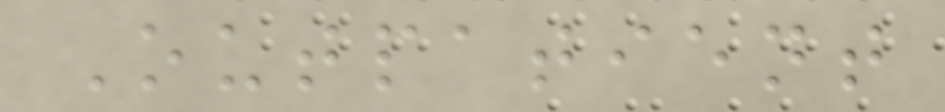Outpatient
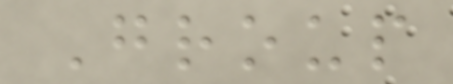Group
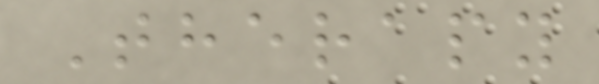Therapy
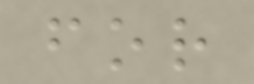for
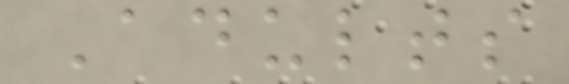Adults
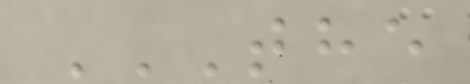THE
